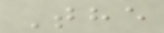The
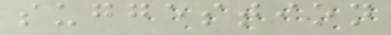suggestion
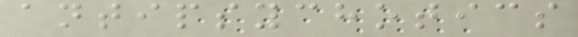antipsychotics
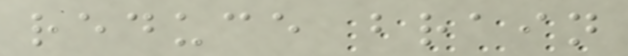reduce brain
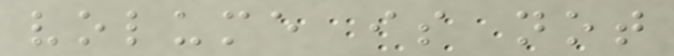volume is not
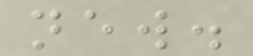new.
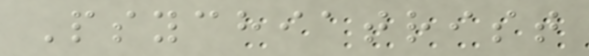Psychiatrist
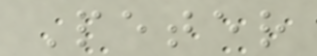Peter
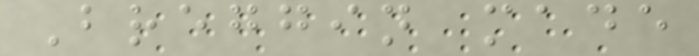Breggin made
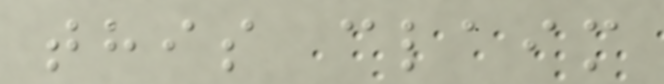this claim
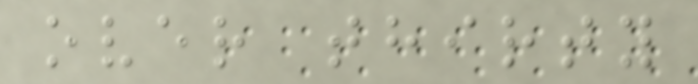over thirty
